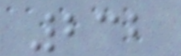232
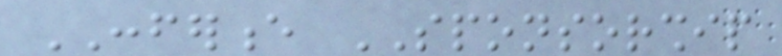CONFERENCE SPONSORSHIP
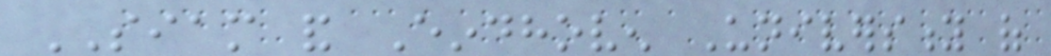SIAM and Eindhoven University of
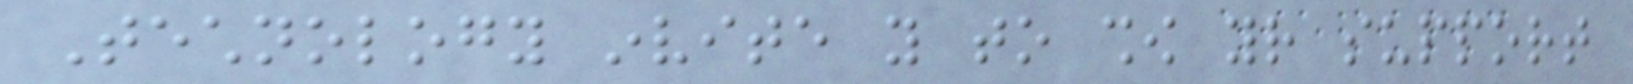Technology invite you to show your support
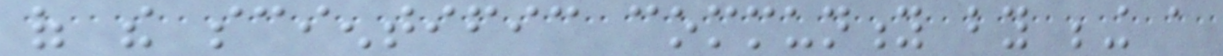of the scientific community by being a
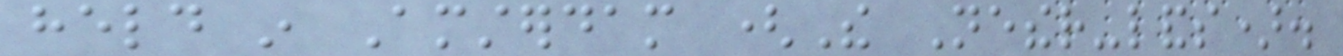held in Amsterdam (The Nether-lands).
